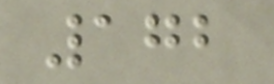172
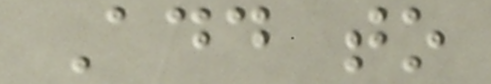Add to
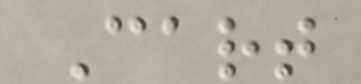Cart
